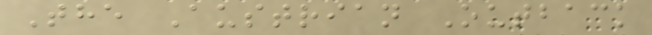The Austrian Outback
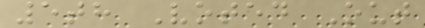5th Voted Out
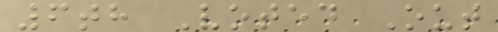6th Voted Out
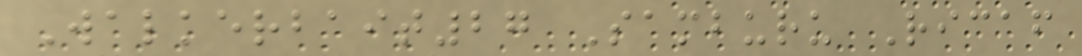Walkerbait27 Samburu Ricaf
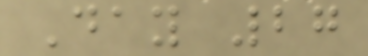Day 27
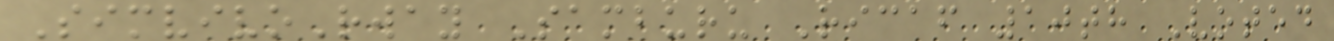SimvivoRway Samburu Ricaf 10th Voted
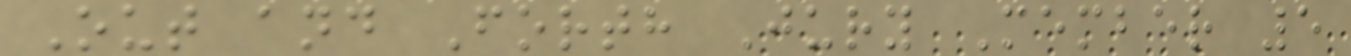Out and Forth Jury Member 5
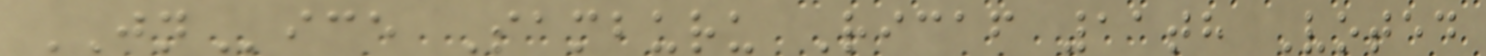JNice Samburu Ricaf 11th Voted
